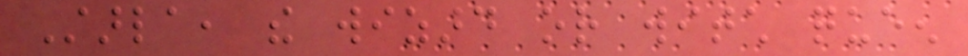Starla, the wizard or witch queen
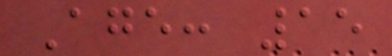Age: 15
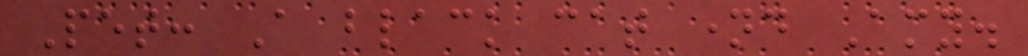Pet: A black cat named Amy.
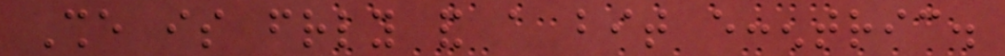She is friendly and a bit eccentric.
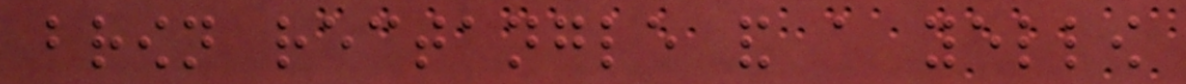brown rectangle and a yellow
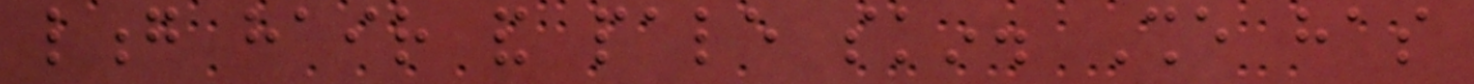long hair and pale skin. She has
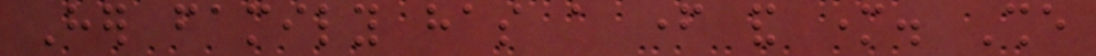Her family has a father and mother. She
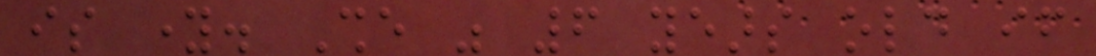is young. She was 6 years old if
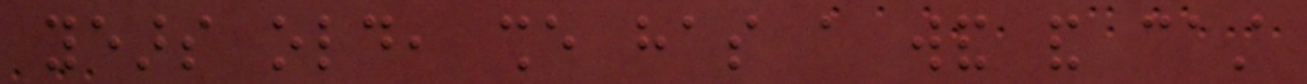years old, she has a wand and cast
